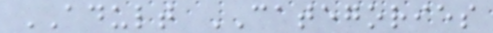ADULT CATEGORIES
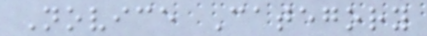Novice Category
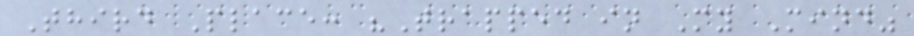Third Place: "Trapped in My Mind"
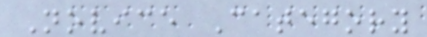Novice Category
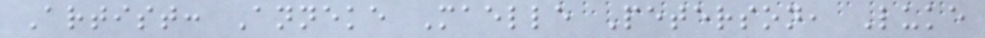Artist: Anneke Maelle Peterson, Luke
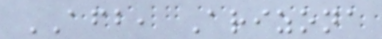AFB, Arizona
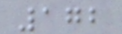172
